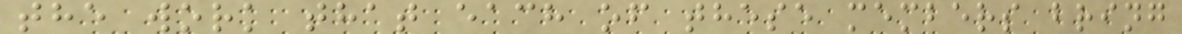the work that each of these members bring
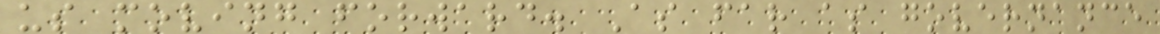us moving forward. As far as governance
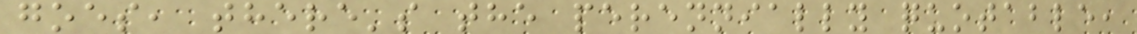goes, there's the perennially quotable,
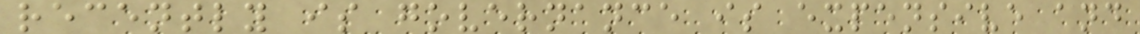recently is governance is expensive and
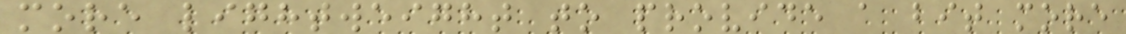more lightweight to provide a bit more
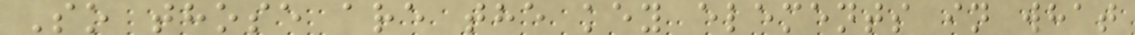So those are the key elements in what
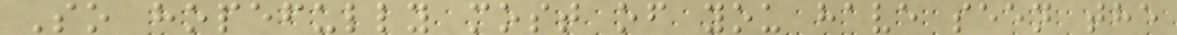So hopefully most of you have seen the
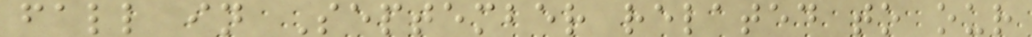fall in September related to our
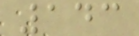143
